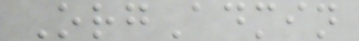OrgAdmin
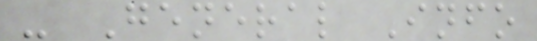- General Info
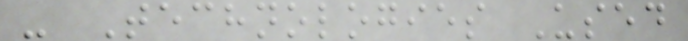- Technologies Used
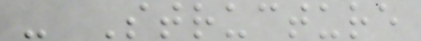- Structure
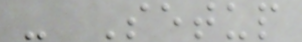- Setup
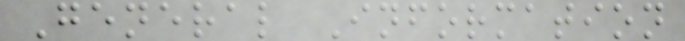General Information
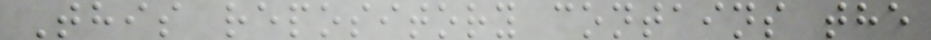This repository contains the
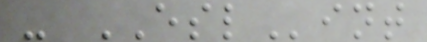- ESLint
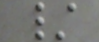/
